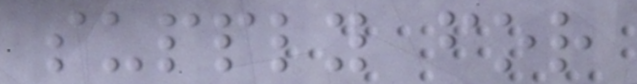supply for
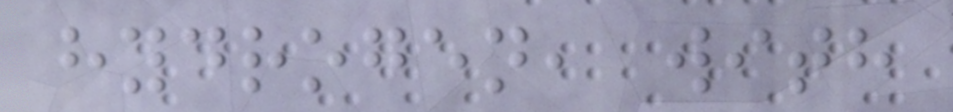hydrogen, with
